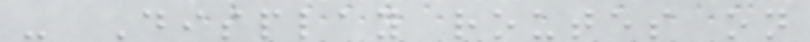- Display routes on
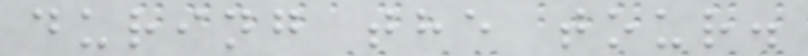during the tour.
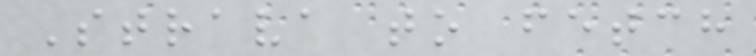Strava to fetch
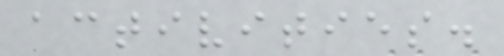activities.
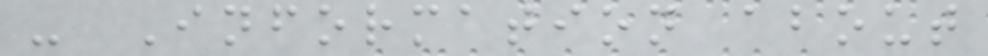- Information about
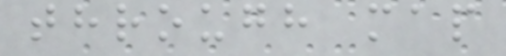through map
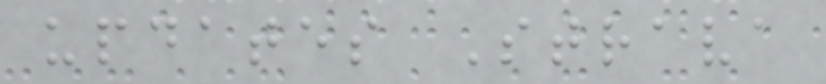updates Strava
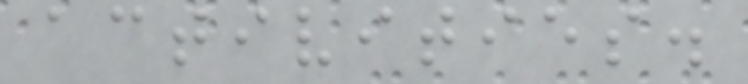activities.
